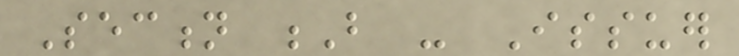Section B - Issuer
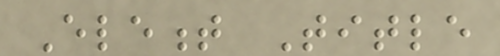Element Title
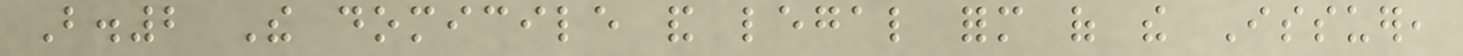B.2 The domicile and legal form of the Issuer,
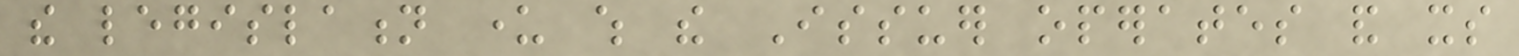the legislation under which the Issuer operates and its
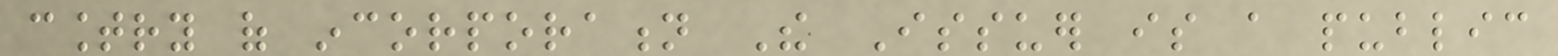country of incorporation The Issuer is a public
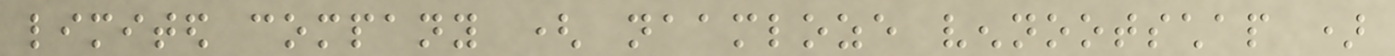limited company ( naamloze vennootschap )
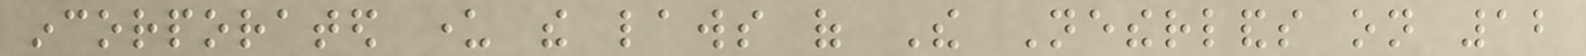incorporated under the laws of The Netherlands on 12
